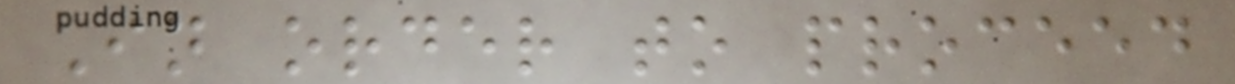In order to proceed
